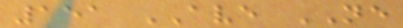151 AVE NE
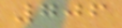706
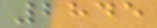2845
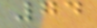74
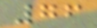76
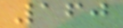160
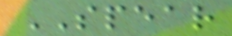SPEAR
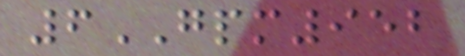6GPM952
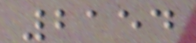2154
